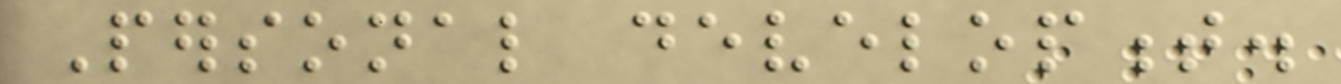Personal development.
